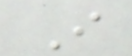I
